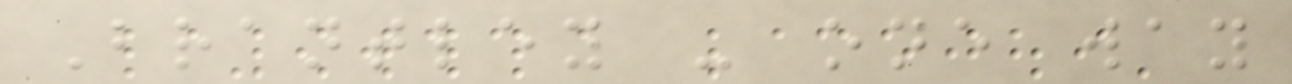Brantley - one way
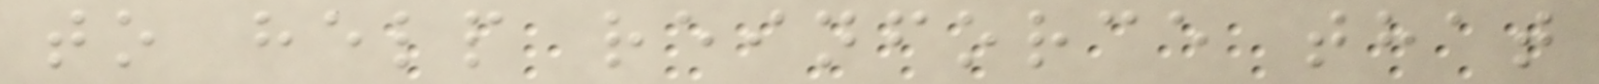to help reinforce that
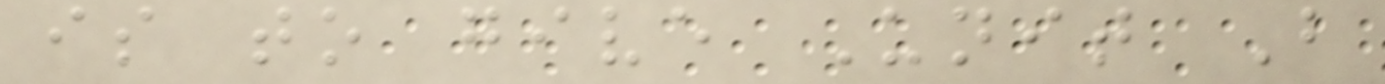is to give Unit B
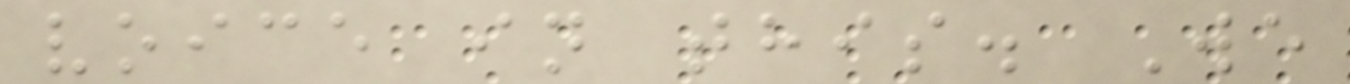voice in this. We
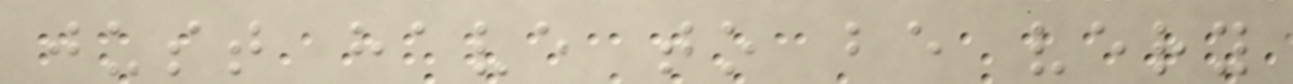just have to be very
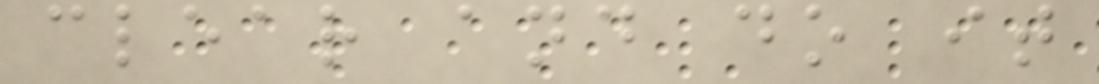clear and do it
